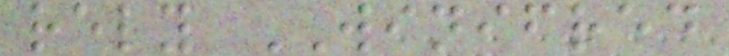rely WINIFRED
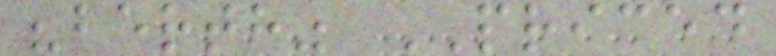"berth" PRICED
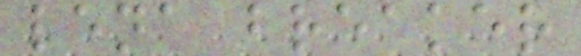lena breaker
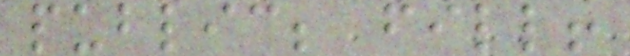public; fill!
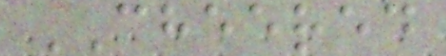CHEERED
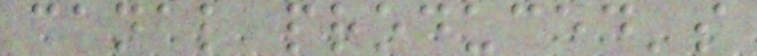canal produced's
